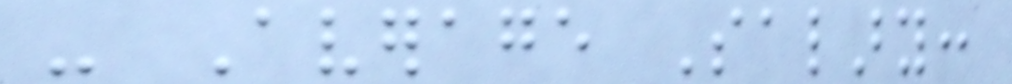- Average Salary:
